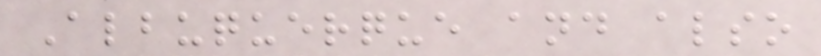Albuquerque and also
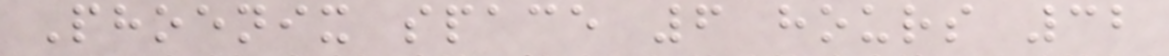Phoenix space 6 hours 32
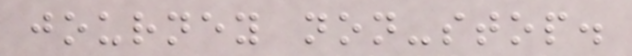journey non-stop.
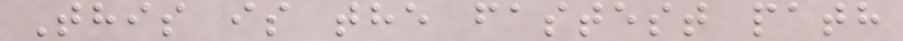This is the fastest path
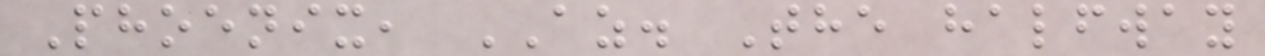Phoenix, AZ. The halfway
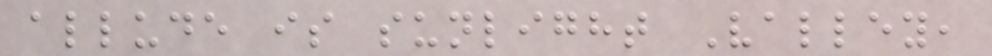allude is sunlight Valley,
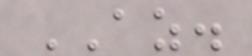AZ.
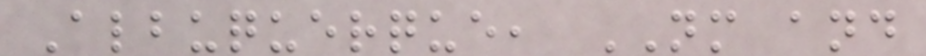Albuquerque, NM and
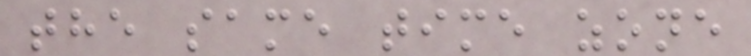the same time zone
